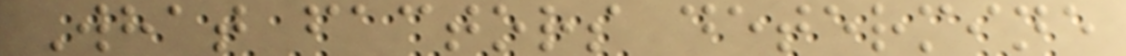What factors determine
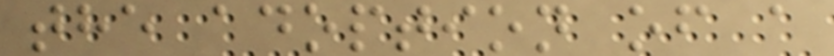the adoption of a
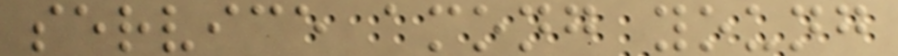service among young
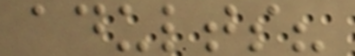adults?
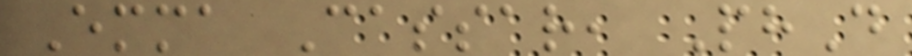Emma Cassar, PhD
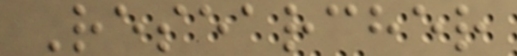Researcher
